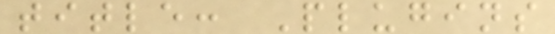title: Plugins
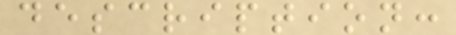description:
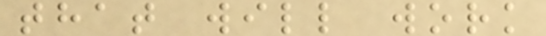that will work
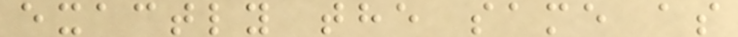exactly the same as
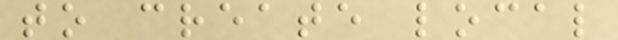to create local
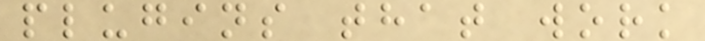plugins that work
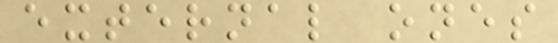external ones
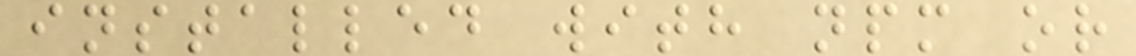installed with npm or
